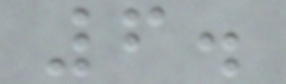6.
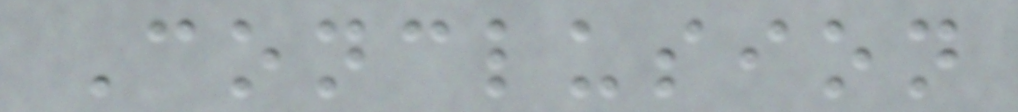Conclusion
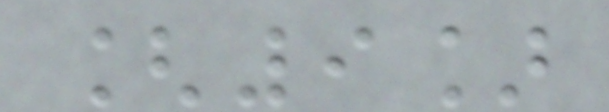[9]
